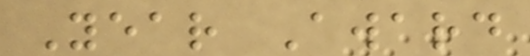Year Award
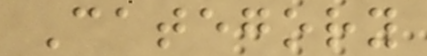Category
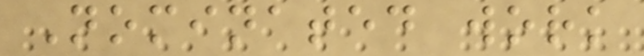Nominated work
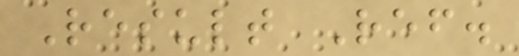Result Ref.
